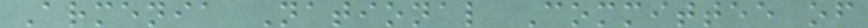Armenia National Committee of
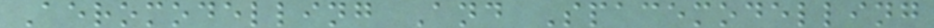Aeromodelling And Spacemodelling
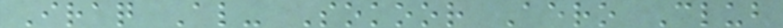Iraq Al- Sokoor Aero Club
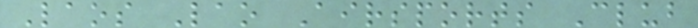Laos Lao Airsports Club
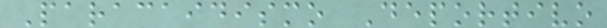Paracaidismo Deportivo
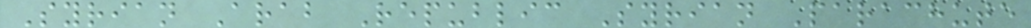Syrian Arab Republic Syrian Parachute
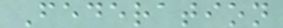Federation
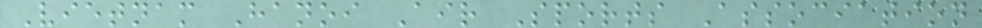Vietnam Hanoi Air Sports Association
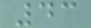43
